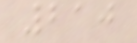210
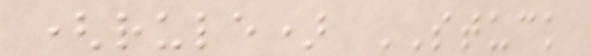(rule) STUCK
